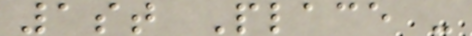1st Place -
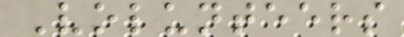Volunteers
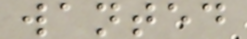wanted
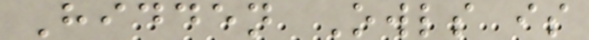Hidden Owls is
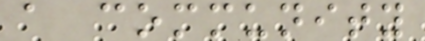a community
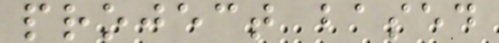project based
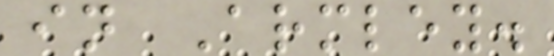in Armley.
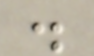.
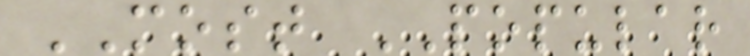MOST POPULAR
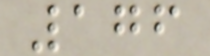176
